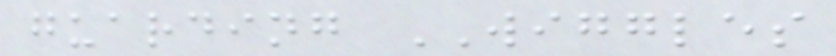guarding WIGGLES
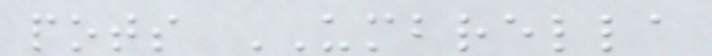pots UMBRELLA
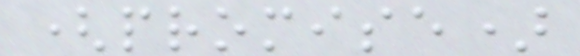(promise)
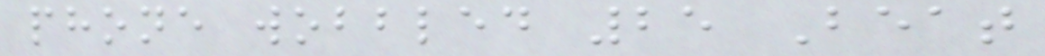phone wobbled 25 Beat
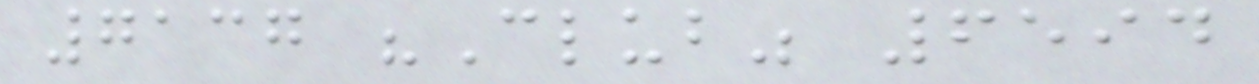7137 "Club" 6594
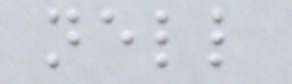nell
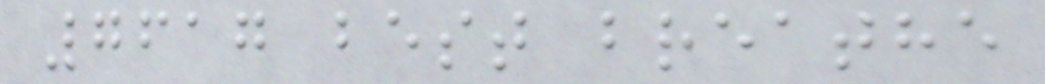7617 best breathe
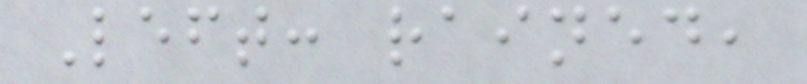Left: rained,
